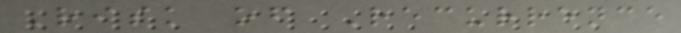Risk of Recurrence
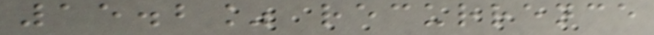15.2% recurrence
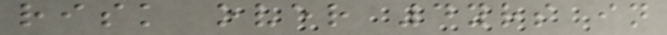risk over 4yrs in
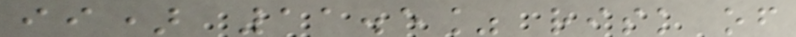ii) 11.5% risk of
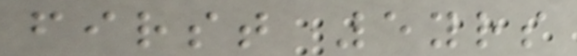first 5yrs
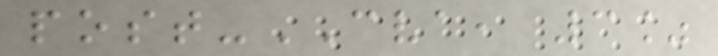post-CVA, 3%
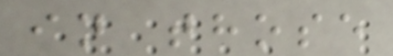in those
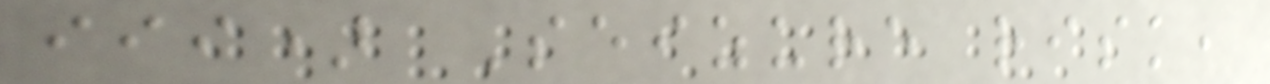iii) Seizure risk,
